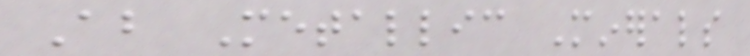About Metallic Minerals
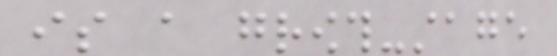is a growth-stage
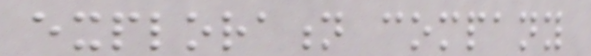exploration company
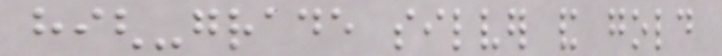high-grade silver and gold
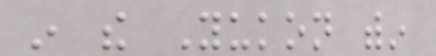in the Yukon within
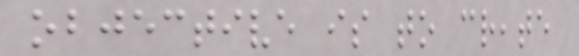objective is to create
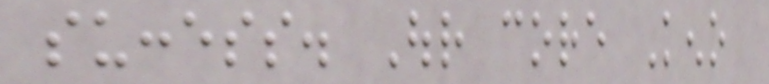success. Our core Keno
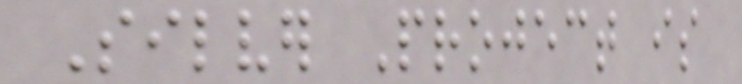Silver Project is
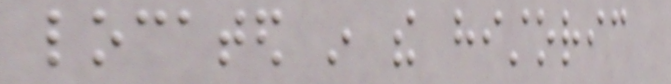located in the historic
